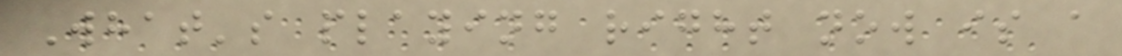What's playing right now is a
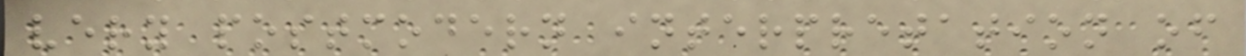very postmodern interpretation of
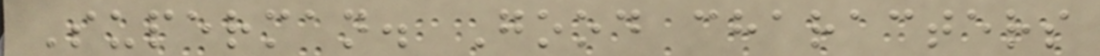Superman. Good characters
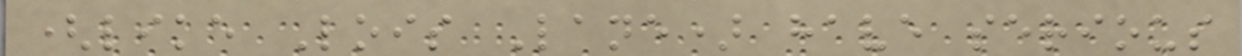(like Lois Lane) have serious
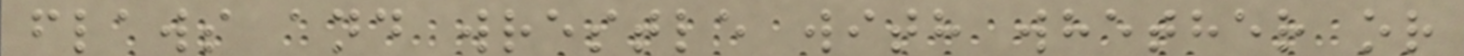flaws and wrestle with whether or
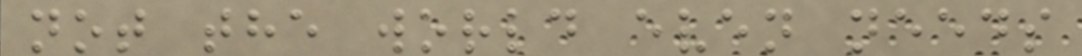not the world even needs
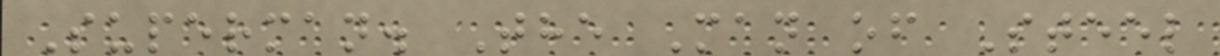Superman. The Man of Steel
